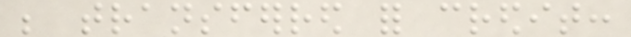be transferred for credit:
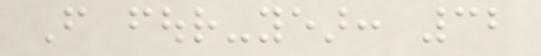From four-year: 32
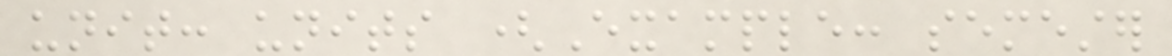unit: units (Example: semester
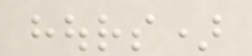hours)
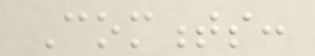Comments:
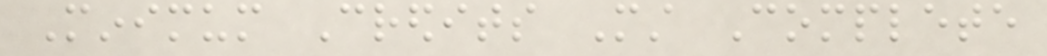Minimum Credits Must Complete
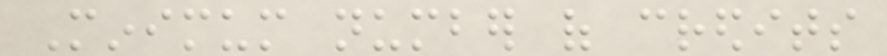Minimum number of credits
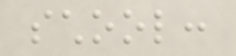school:
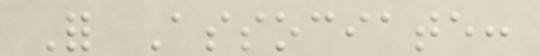For Associate:
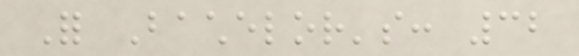For Bachelor's: 32
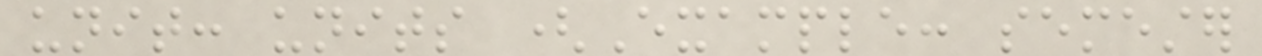unit: units (Example: semester
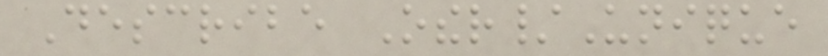Describe Other/Unique
